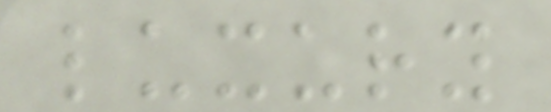luxury
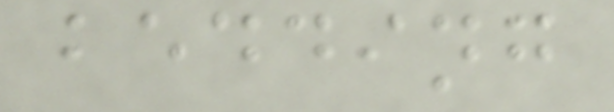bedding
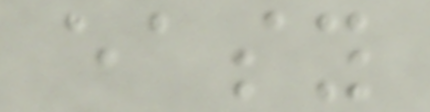easy
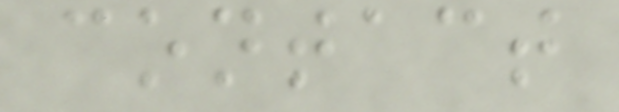contact
